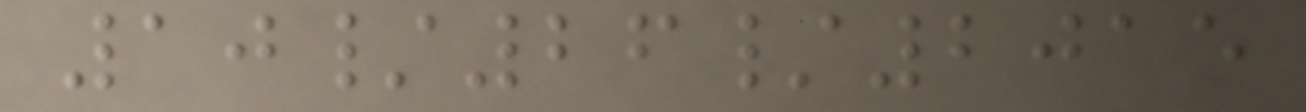10/26/2015
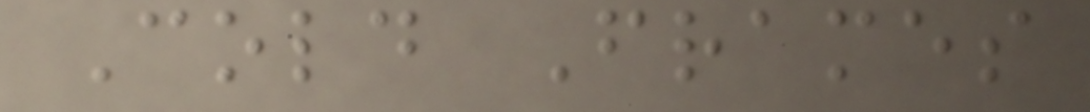Cold Frames
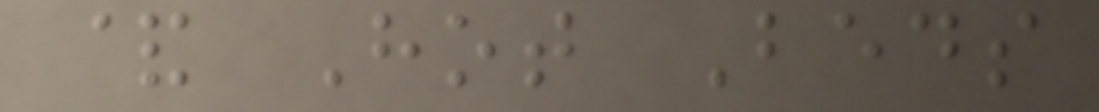& Hot Beds
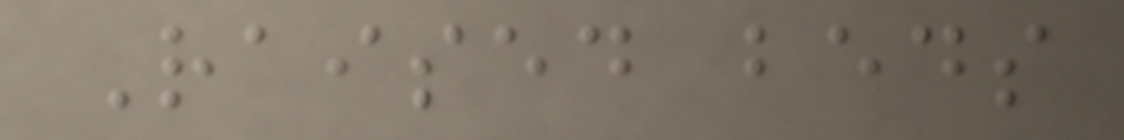Raised beds
